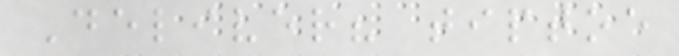Deliver? tiptoe
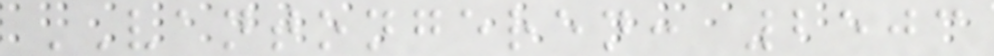VANTONGEREN: 2503
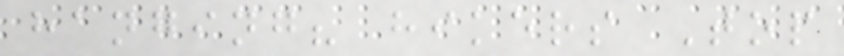hanging? hikers Top
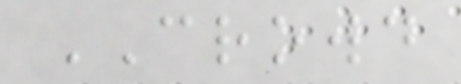CROWD
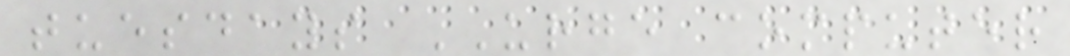tuesdays URGE computer
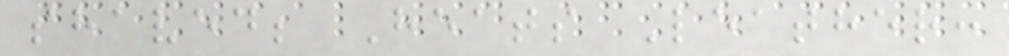shaved; Heats Leather:
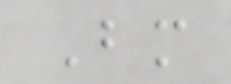Bm
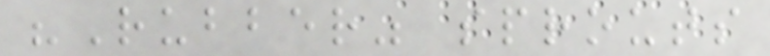"Rubber" sprouts
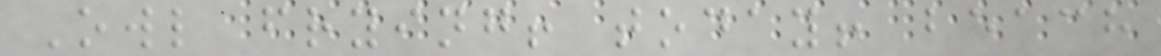Owl frying! today! beach
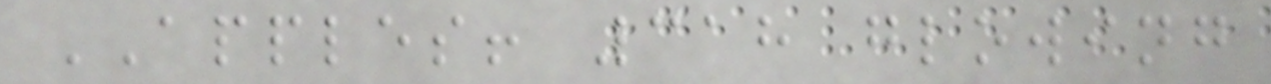APPLES! 318 glowing
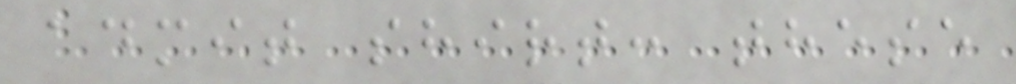admit shirt: these
